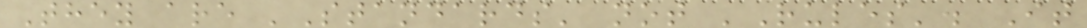They are 'Standards' not 'Rules'. It
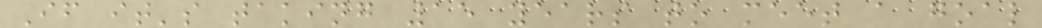If it's taking 15 years to meet a goal
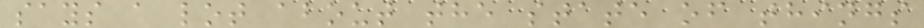says a lot about the state of things
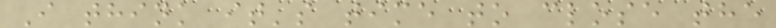I think it's time to close the
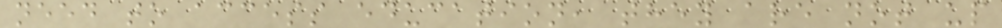need to access education, they are not up
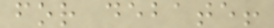for debate!
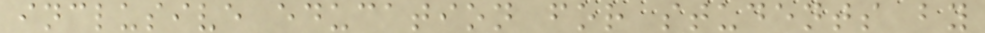inclusive education for students by
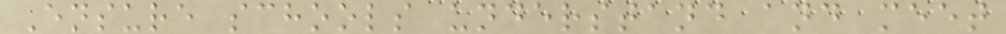Ensure schools understand and meet
